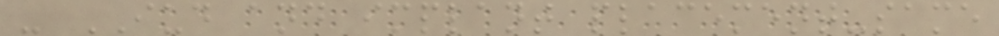- IUD and implant placement-same
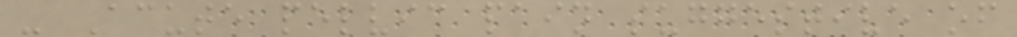- Acute pelvic pain suggestive of
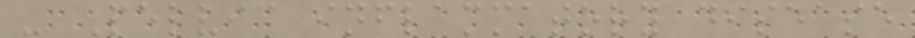- Pelvic inflammatory disease
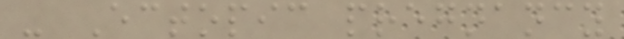- Ectopic pregnancy
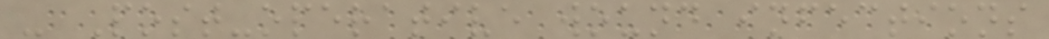- Post-operative wound infections
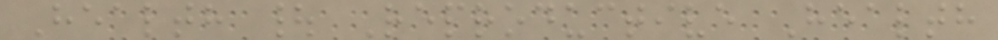Health | Reproductive Health
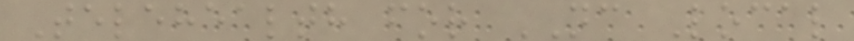Telehealth for NC Local
